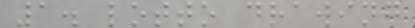1. lotto drawing
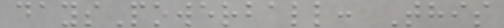daysPowerball: This
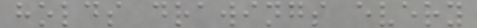holds drawings every
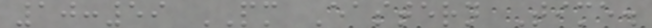10:59 PM Eastern Time.
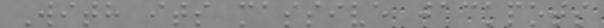With its massive jackpots
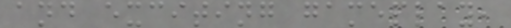and exciting gameplay,
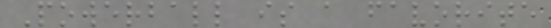Powerball is a favorite
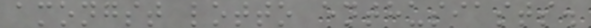amongst lotto enthusiasts.
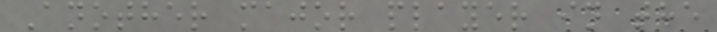Another major player in the
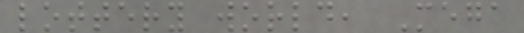lottery world, Mega
